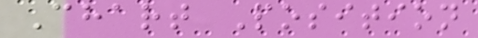Chart Position
